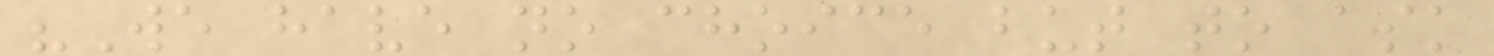"We have no choice but to ask
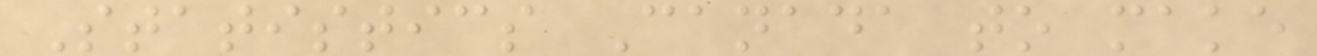Statistics Canada to make
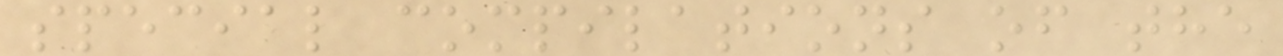special compilations of the
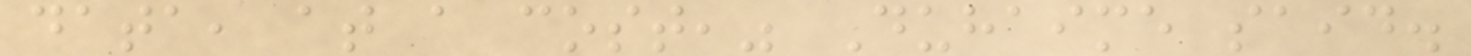data, at a cost," Duhaime said.
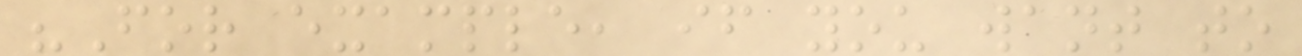"For example, if you want to
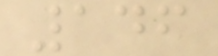146
